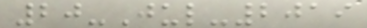20-Jul-2019
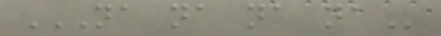NA NA NA NA
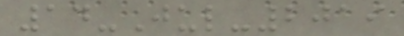14-Jul-2019
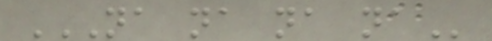NA NA NA NA
